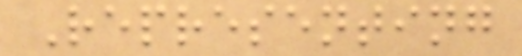Representing
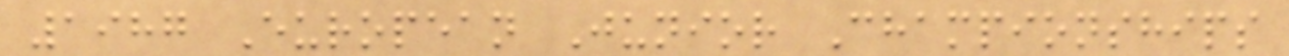1987 European Junior Championships
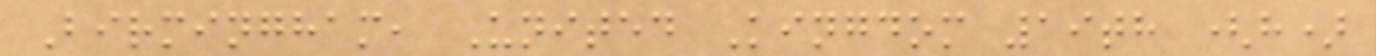Birmingham, United Kingdom 19th (h)
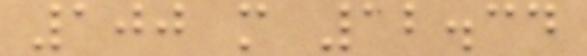100 m 12.34
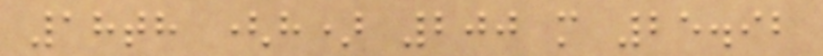18th (h) 200 m 25.92
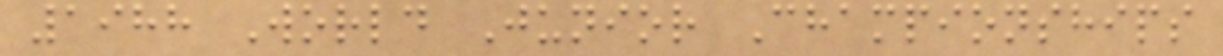1988 World Junior Championships
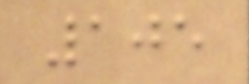105
